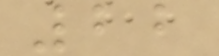22
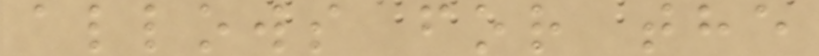allows for the
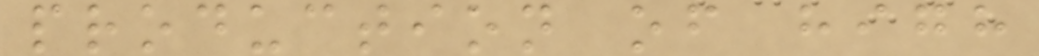production of high
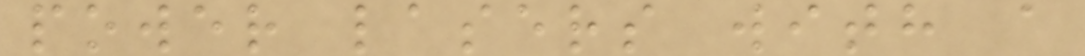power lasers with a
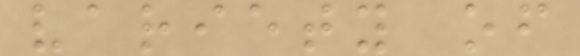variety of
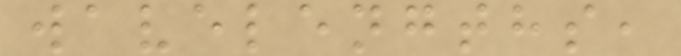wavelengths,
